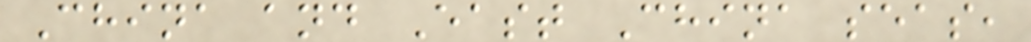China and East China seas,
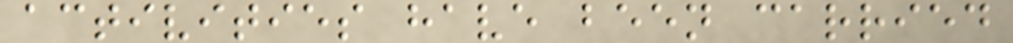activities have been carried
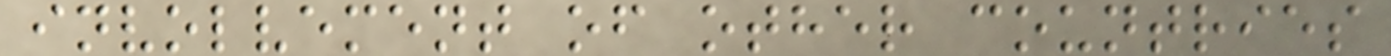involvement of other countries
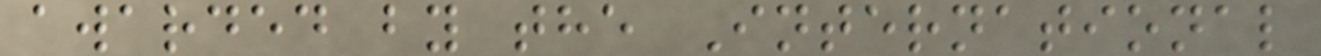awarded by the International
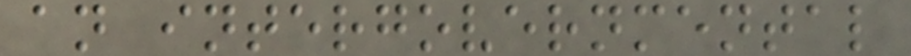an intergovernmental
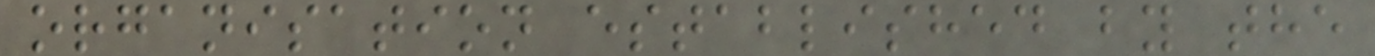organisation established by the
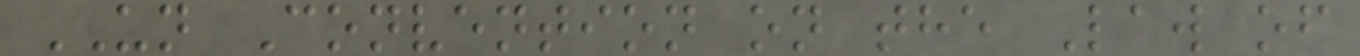UN Convention on the Law of
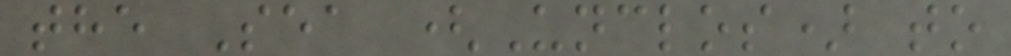the Sea (Unclos) to
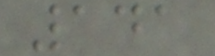141
